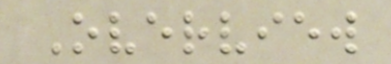Overview
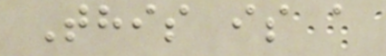This is a
